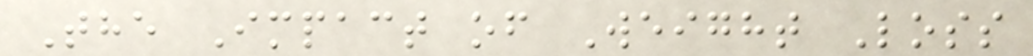The Impact of Weight Loss
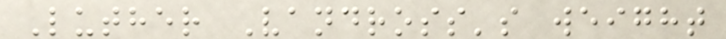Luther Vandross's weight
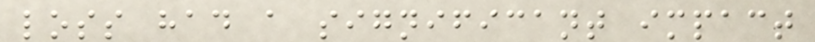loss had a significant impact
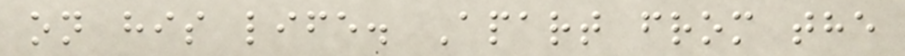on his life. Apart from the
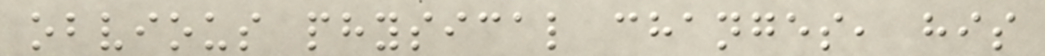obvious physical changes, his
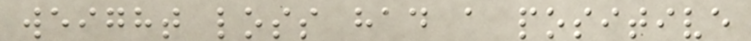weight loss had a positive
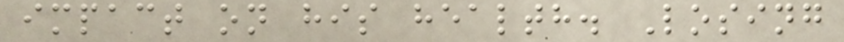impact on his health. Losing
